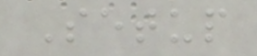Setup
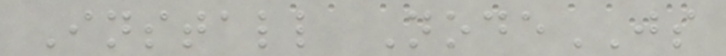Install NodeJS
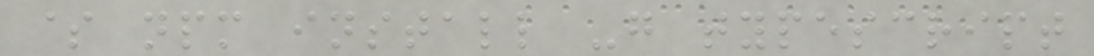$ npm install -g typescript
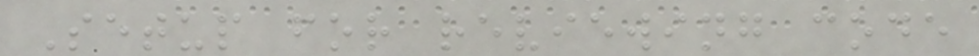Setup for reviewing code
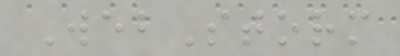WebStorm
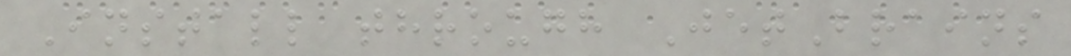Install through JetBrains
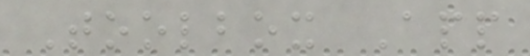Toolbox App
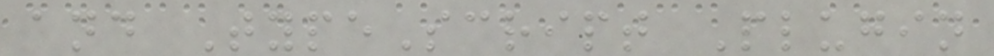and TypeScript Plugin
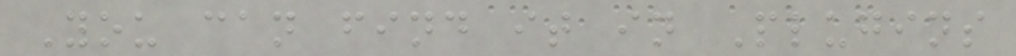You can find it in Plugins
